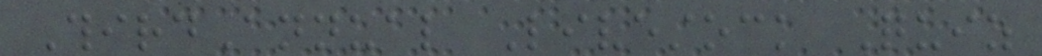ThirdAnnual Livestock Quiz
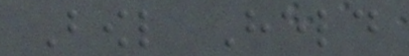Bowl Held
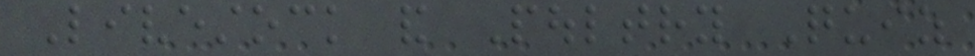Livestock and Poultry Quiz
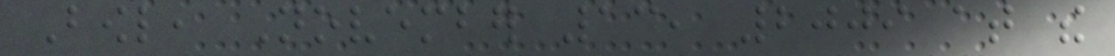Bowl, November 13, 2009 at the
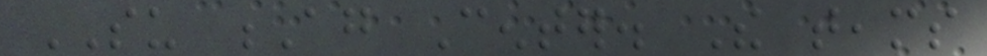SU Ag Center. The teams
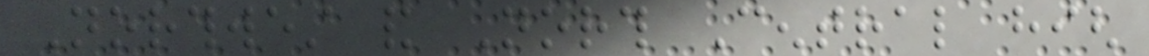Northwest and North Central high
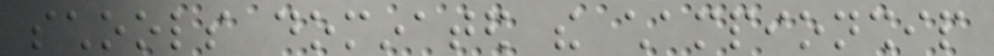schools dominated the championship
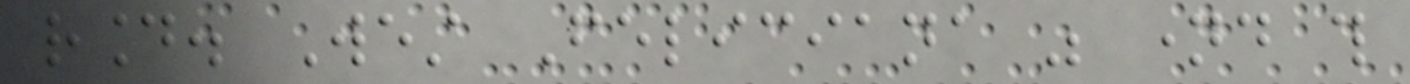round. West Feliciana was named this
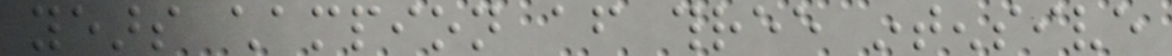years champion after three intensive
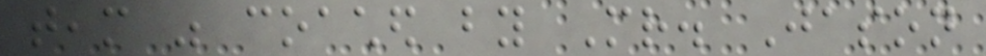team was coached by Mr. Jason
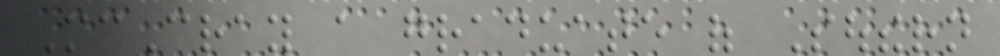McCray a graduate of Southern
